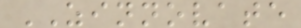ZINNOVATE
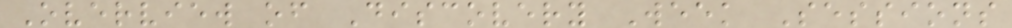Overview of Discovery Week Sessions
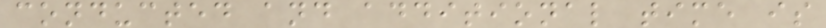conducted and additional time is
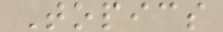Topics
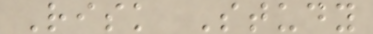Risk Study
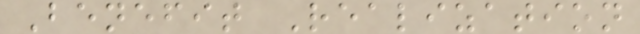Benefit Realization
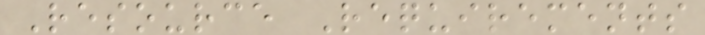Resource Requirements
